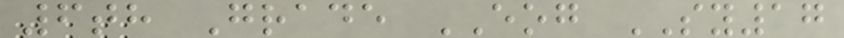6th Grade EOG SY17
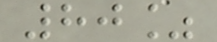80%
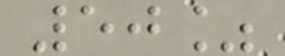50%
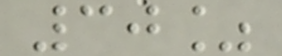30%
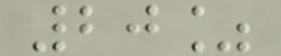20%
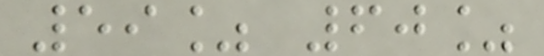59% 60%
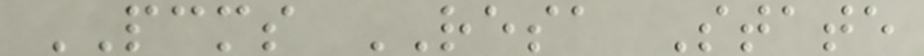PCMS RESA State
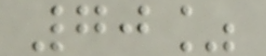70%
